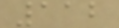112
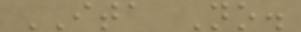ITA No.
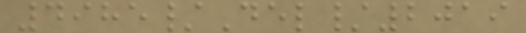4985/Del/2019
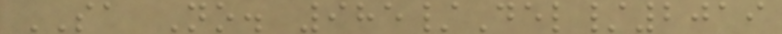SA No. 985/Del/2019
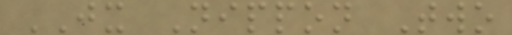JX Nippon Two
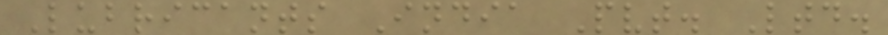Lubricants India Pvt. Ltd.
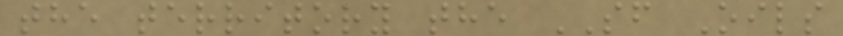the territory the SF Oils
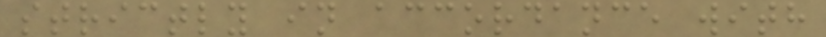strictly in accordance with
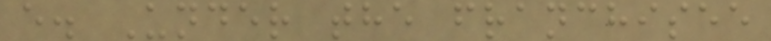e. Under the franchisee
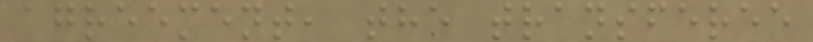agreement, the transferee
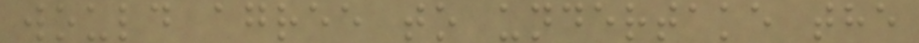would agree to undertake the
